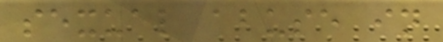sexual abuse in
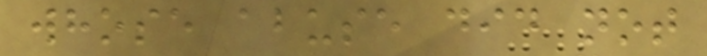whose abuse did not
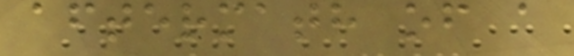aftermath of a
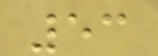53
